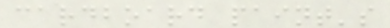cardboard paint's
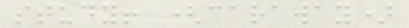study! (caraway)
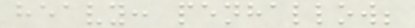heavy: penhallow;
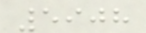5908
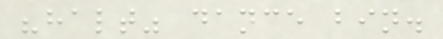"halt" dance bin.
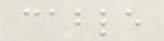cable
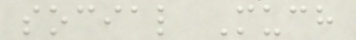social Much
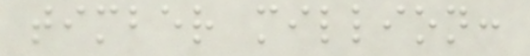timber million:
